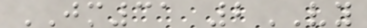JM31 2VY
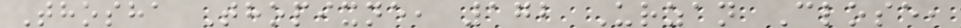Thosha Thopixne, 172 Urzan Close,
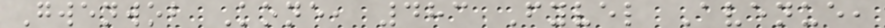Gwenwob Kone, 483 Fyvel Avenue,
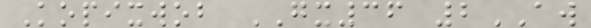Kopixwob GX36 2AW
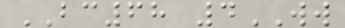BC68 4WW
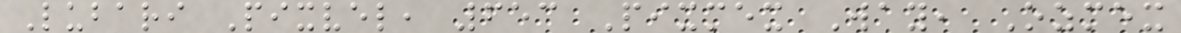Lubari Pixvel, 653 Pixmex Way, Ozmex
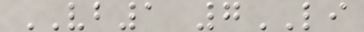VB1 7LI
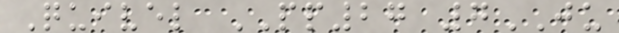Quivel PP27 7JU
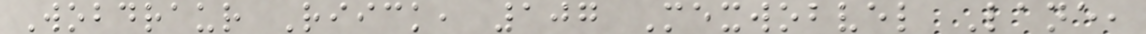Wobdraur Riick, 107 Mexwobvel Lane,
